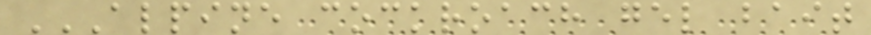ALPINE COCKROACH GEL BAIT
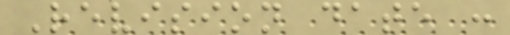Revision date :
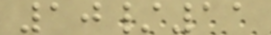10/11
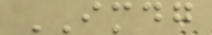IMDG
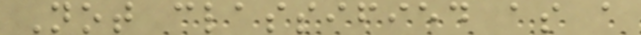Not classified as a
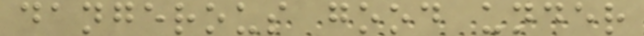dangerous good under
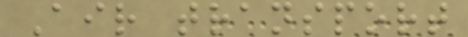Air transport
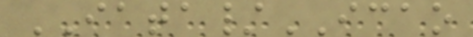IATA/ICAO
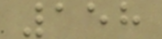158
